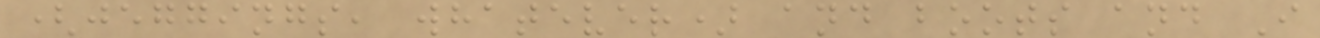(jeggings, whatever) and boots and I
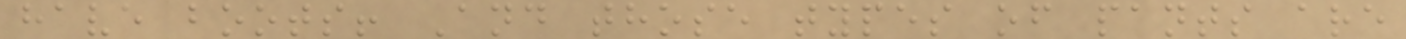have boots! And those types of pants are
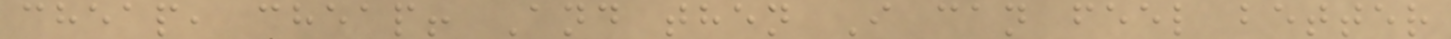cheap, cheap! And then I can feel better
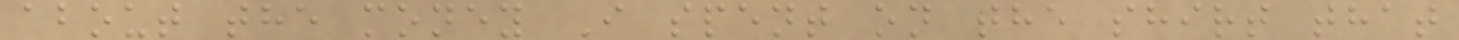about the money I spent on the shirt that
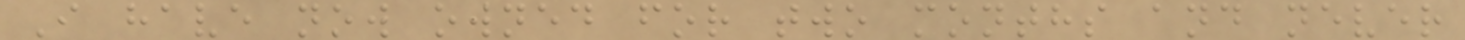I have now owned for two months and never
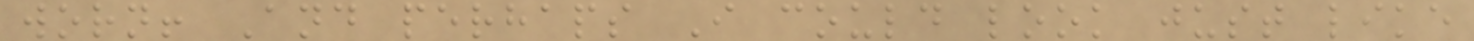worn! And perhaps I could look just like
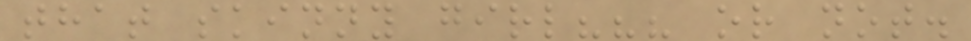that skinny girl??? or not.
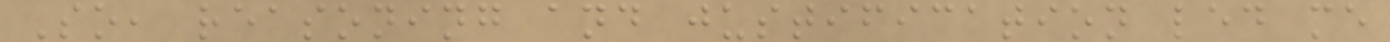So, reasoning and justification led me
